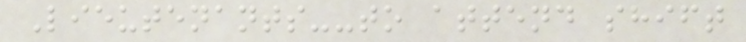Lieutenants--to attend shift
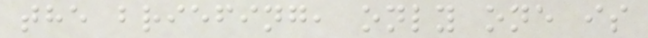the briefing, only one is
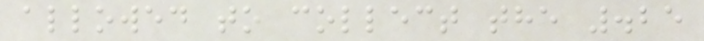allowed to collect the .25
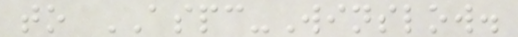to ASPC-Winslow.
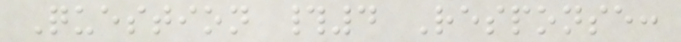Question #4 Response:
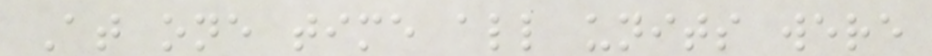At one time all units were
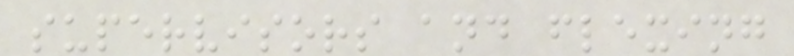supervisors and flexing
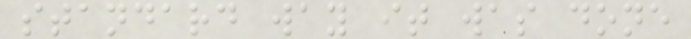standard way it was done
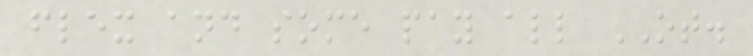flex and some pay all OT.
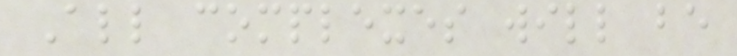All complexes will be
